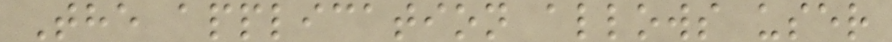The application allows user
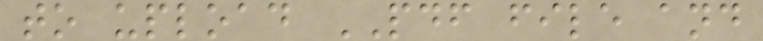to upload PDF file and
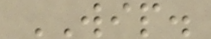WIP.
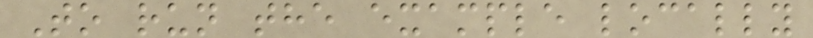To run the example locally
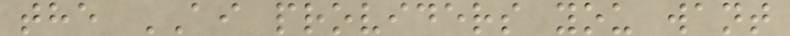the AI providers you want
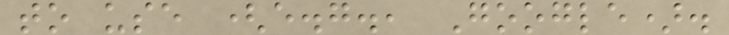to use (e.g., Google).
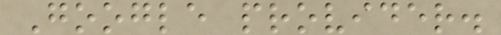Google provider.
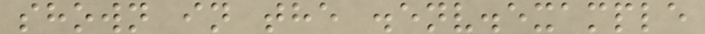shown in the .env.example
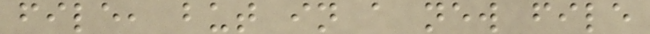file, but in a new file
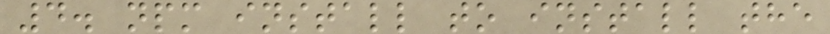4. npm install to install the
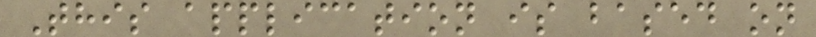This application is based on
